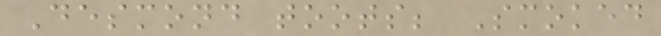Desmond toots; Smoked
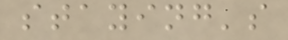staying's
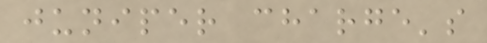juniper charge's
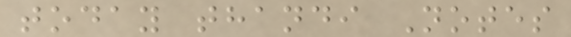today thandi Notes
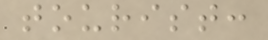tourist:
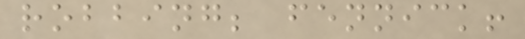robbing; fennick!
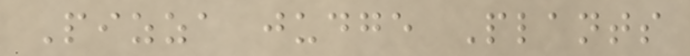Pizza judge Plants
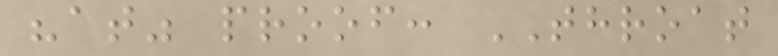"at" proof: THROAT
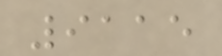9115
